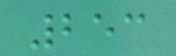253
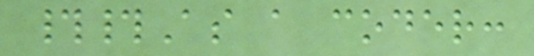##As a coder:
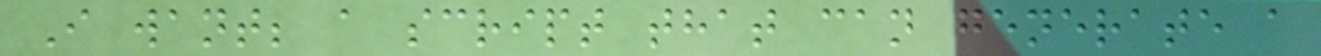I want; a script that can generate a
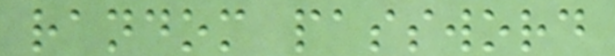random password
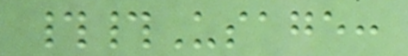##Usage:
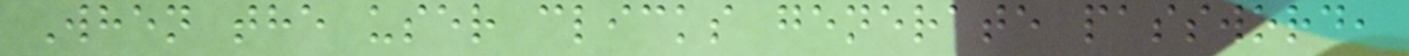When the user clicks generate password,
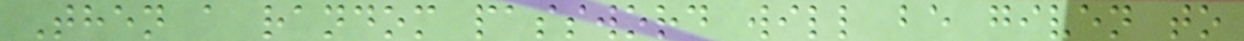Then a random password will be given to
